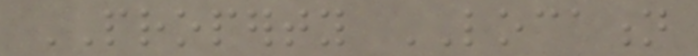PROPERTY LOCATION
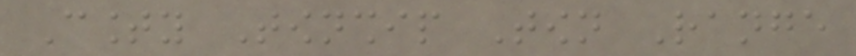County Township Town Range
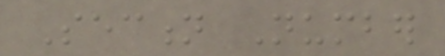Section Number
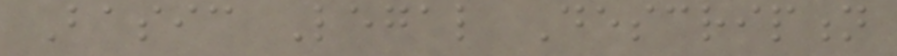Basic Legal Description
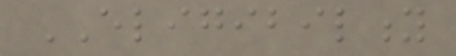ELIGIBILITY
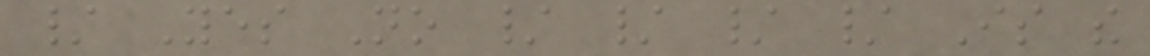/ Yes No / / / / Is the
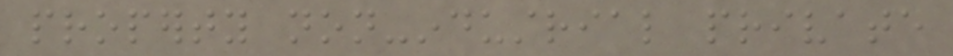property non-industrial private
